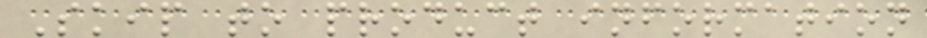Skip to product information
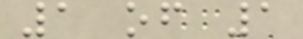1 of 1
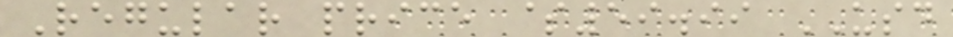Regular price $59.99 USD
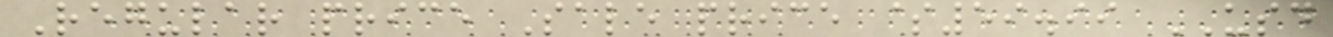Regular price Sale price $59.99 USD
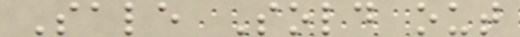Sale Sold out
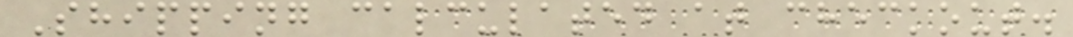Shipping calculated at checkout.
